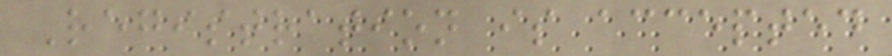Registration is accepted
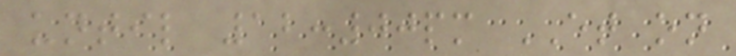until 12:00pm ET on
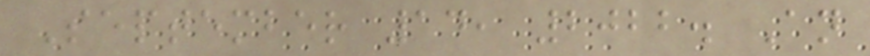September 14, 2022. An
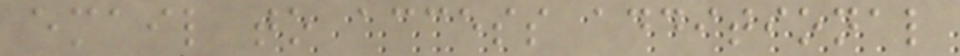email to access additional
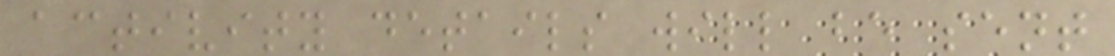activity details will be sent
